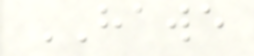HAWE
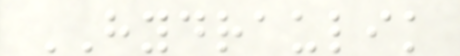HYDRAULIK
